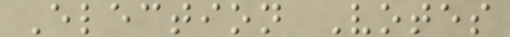Election Votes
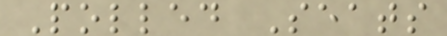Polled Seats
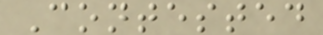Contested
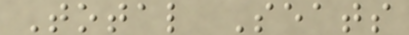Total Seats
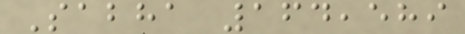Sabha 164,589
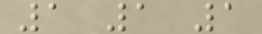1 1 1
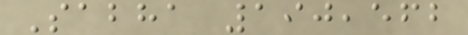Sabha 190,562
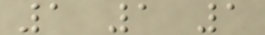1 1 1
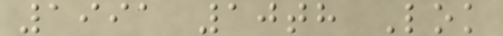1991 10th Lok
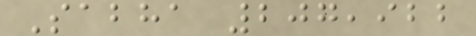Sabha 207,922
